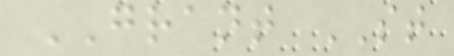GRANT ST
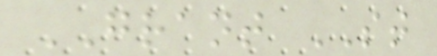GRANT ST
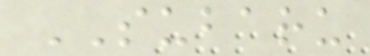SUBARU
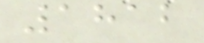1812
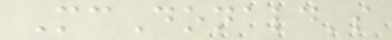McDonald's
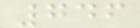746
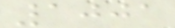1001
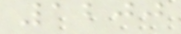1200
